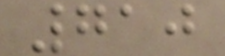710
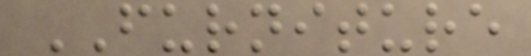FURNITURE
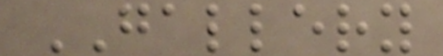GALLERY
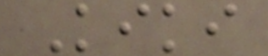Kiki
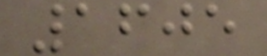1605
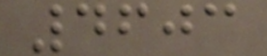4603
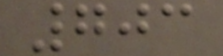703
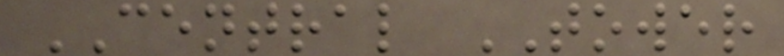CENTRAL TOWER
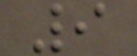9
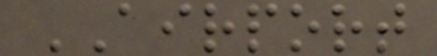AIRPORT
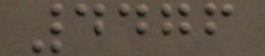4476
